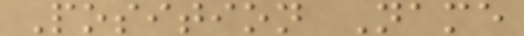Position Name
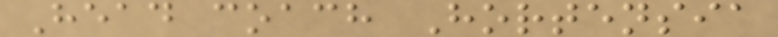Head coach Hortensia
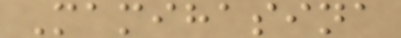Mamihasina
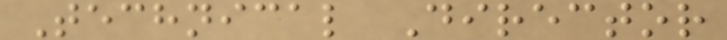Technical Director
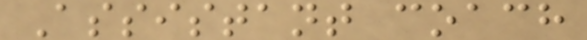Assistant coach
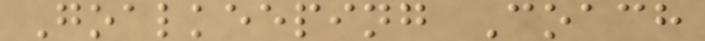Goalkeeping Coach
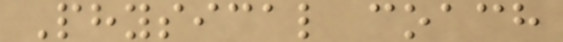Physical coach
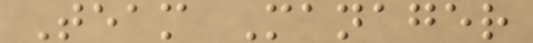Team Manager
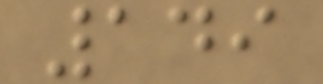149
